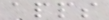apps
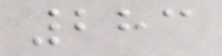283
